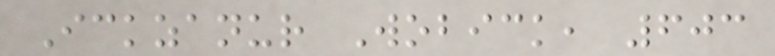Ickzanur Wobick, 603
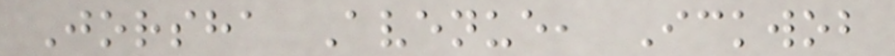Jorsha Avenue, Ickwob
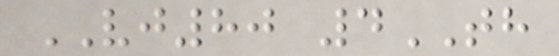VJ80 4TH
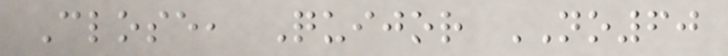Close, Quijor NO60
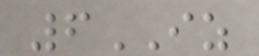6IZ
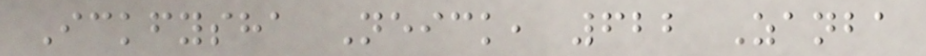Ickfysha Neick, 622 Zanba
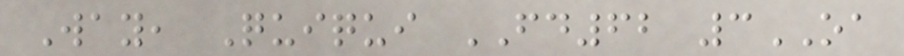Way, Quiqui FD62 3OA
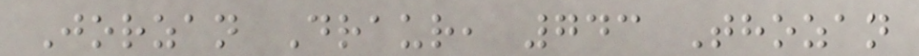Jorzan Draur, 743 Thozan
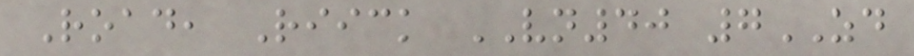Road, Riick VN40 7ZD
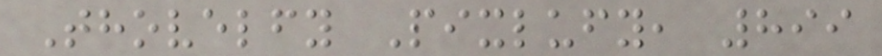Thovelfy Pixlufy, 899
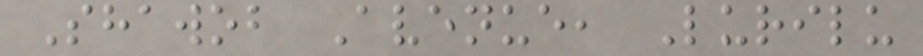Shawob Avenue, Lurilu
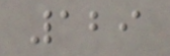129
